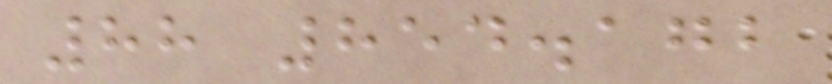88 854.172
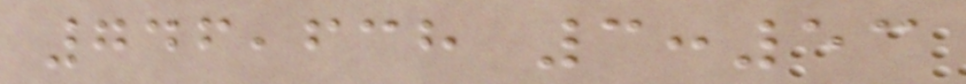746,638 3:53
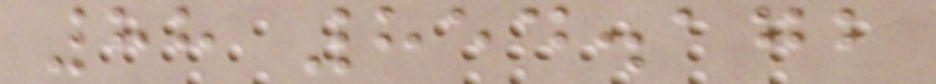88 854.172
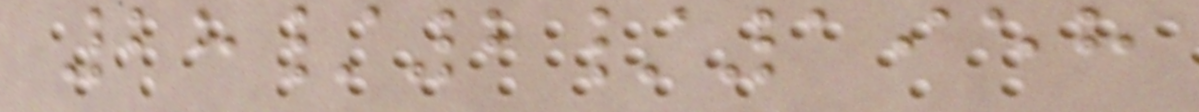28/2/1958
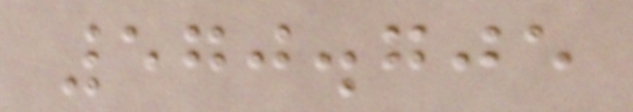570.705
